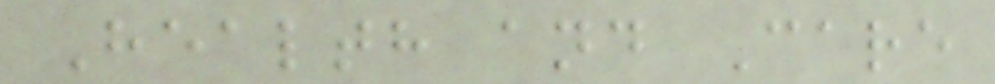Health and Care
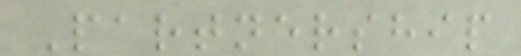Partnership
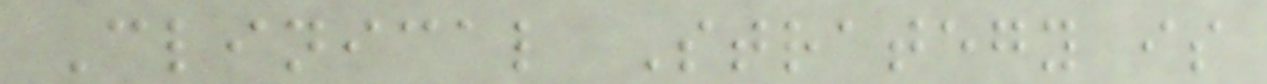Clinical Strategy is
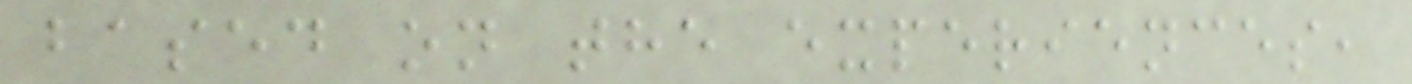based on the experiences,
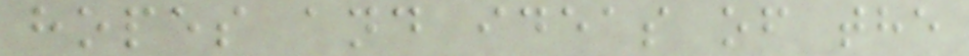hopes and ideas of the
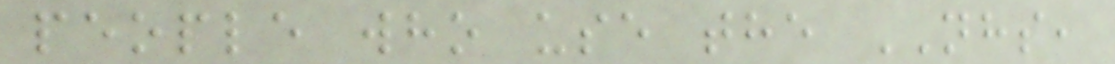people who use the NHS,
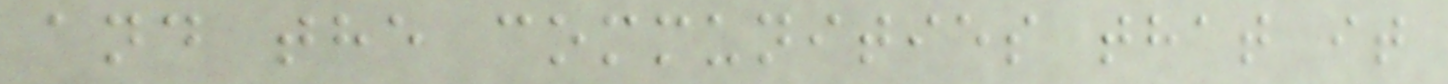and the communities that it
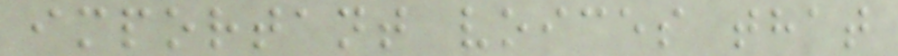important voices that
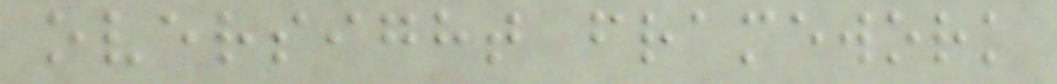oversight framework
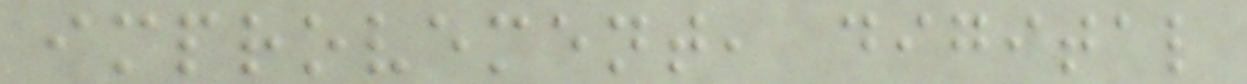improvement, digital
